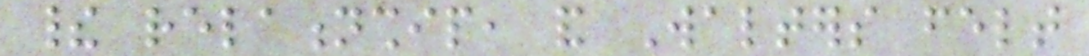their relationship, and Walters felt
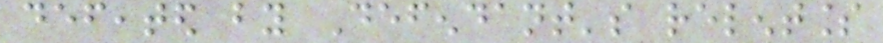defeated by Defendant's relentless
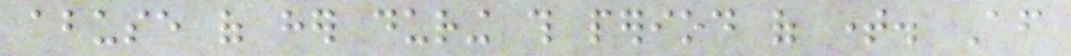abuse of her during this period of time. After
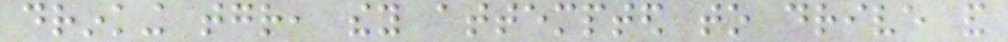drinking together, they attempted to drive and
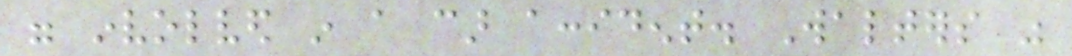were involved in a car accident. Walters was
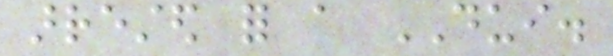arrested for a DUI.
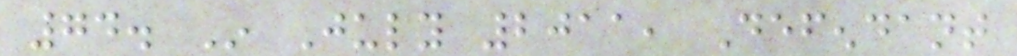74. In July 2011, Defendant
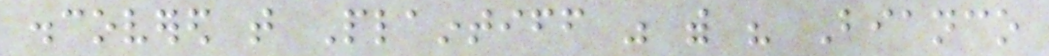discovered that Plaintiff was with his Bianco
